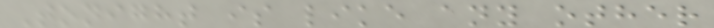Tonight is like any other
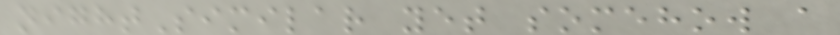nightSimilar yet somehow a
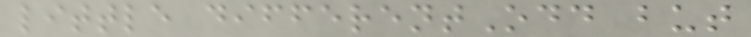little differentOdd but
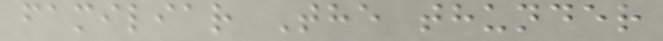familiar The thunder
